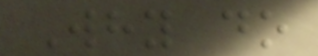Why do
